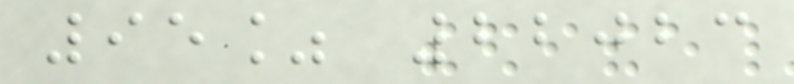95% 22023
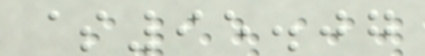$95.07
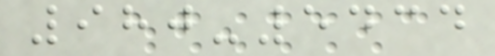980-5434
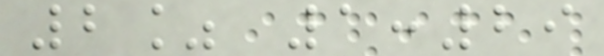2% 1:29
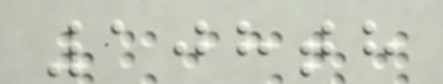108th
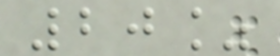20%
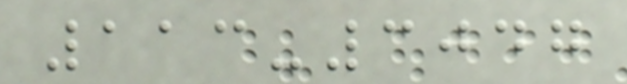113-3047
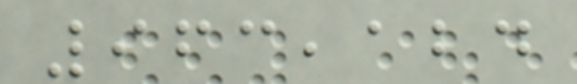963,124
